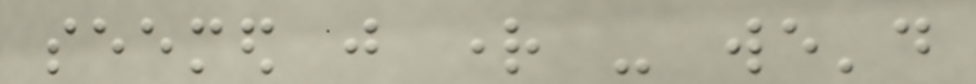seemed just right - we'd
